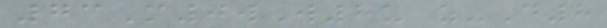73M0wW8u z-D8
